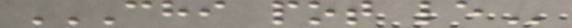CHI POT LE
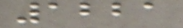1221
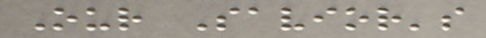Our Savior's
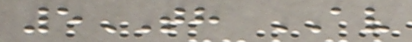5TH AV
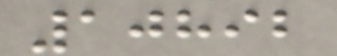10892
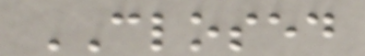CLOSED
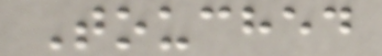Touched
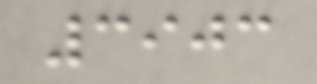3903
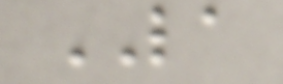LA
